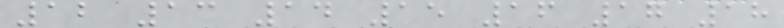12 13 14 15 16 17 18
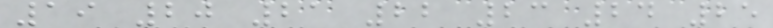19 20 21 22 23 24 25
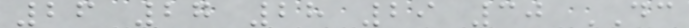26 27 28 29 30 DC
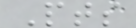Pts
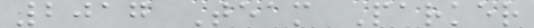2017 Team Parker
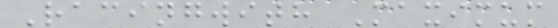Racingwith Maximum
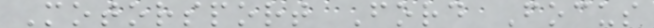Motorsport Ford Focus
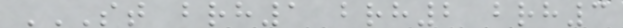ST BRH1 BRH2 BRH3
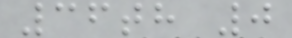36th 0
